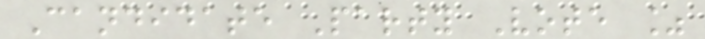Candidate Party Vote %
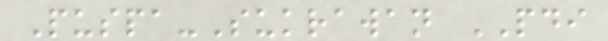Puspa-Sukrawan PDI
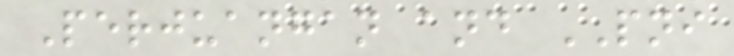Perjuangan and PNI
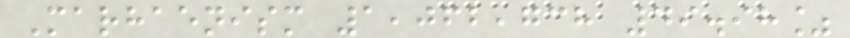Marhaenism 1,062,738 49.98%
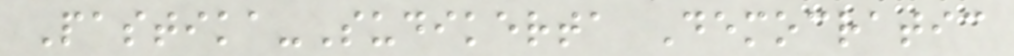Pastika-Sudikerta Democratic
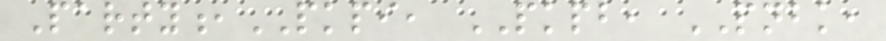Party,PKPI, PKPB, PNBK,
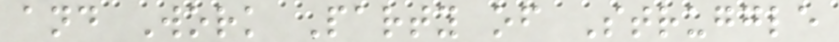and Work Party of Struggle
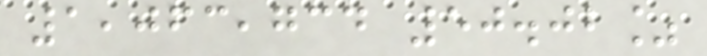1,063,734 50.02%
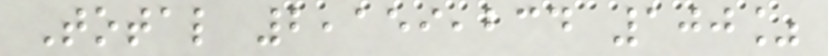Total 2,159,234 100%
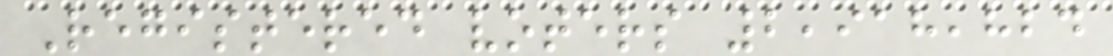Registered voters 2,918,824
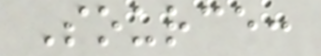Source:
